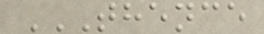THENCE
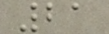21
